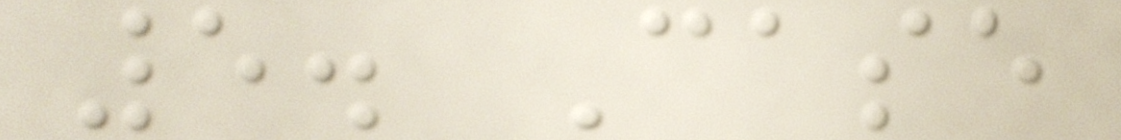5. Case
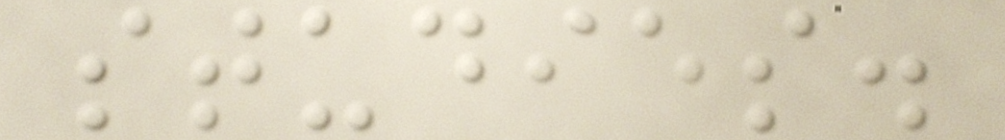studies.
